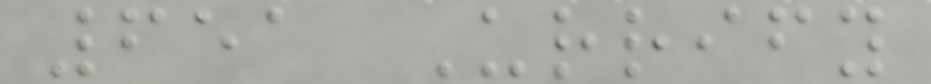651 Urrify
